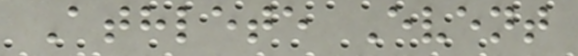Athlete Event
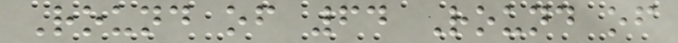Round of 64 Round of
